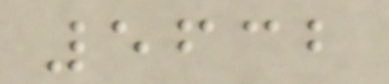5632
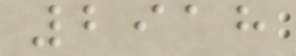2918
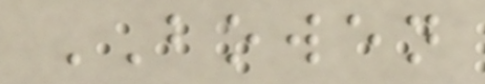BOWEN
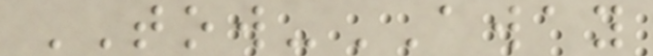TOW-AWAY
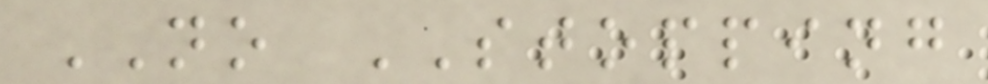NO STOPPING
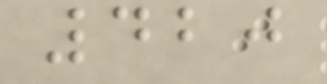420
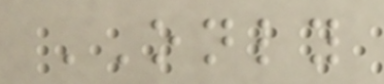ONLY
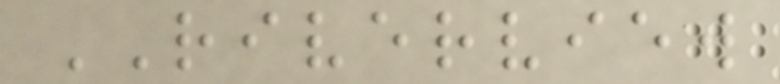RIVERVIEW
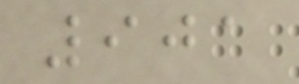901
